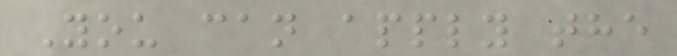You can apply the
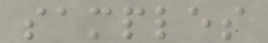samples
